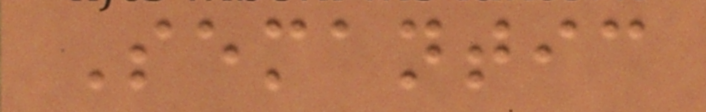Semantic
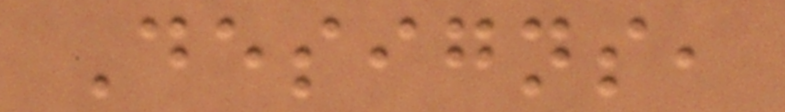Designs,
